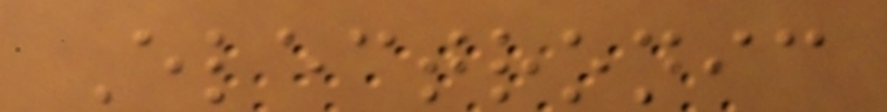Electronic
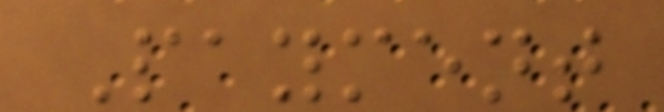Payment
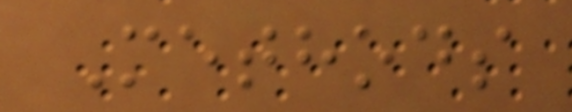Methods
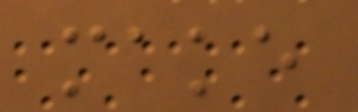make
